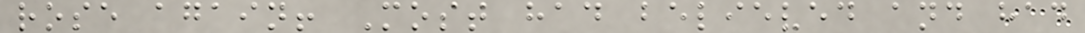rose again! Most had believed and had
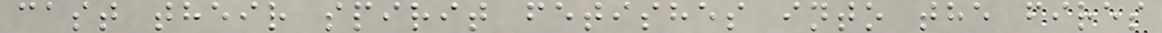cast their spirit fetishes into the fires
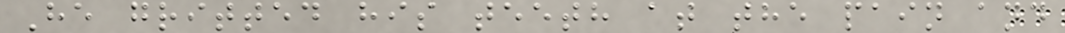He gritted his teeth at the pain and
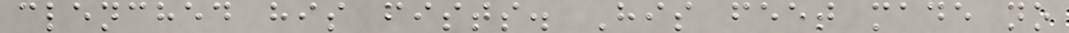clenched his fists. His feet made no
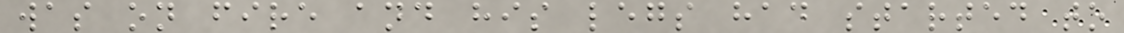was on fire and his legs had started to
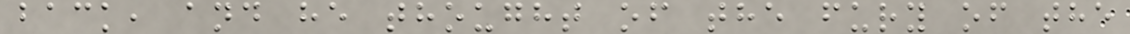back, and he thought of the fury of the
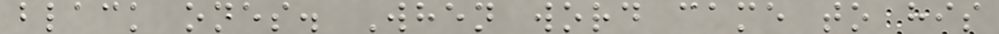black ones. When word came to his
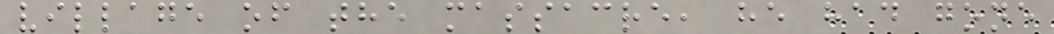village of the massacre, he had gone
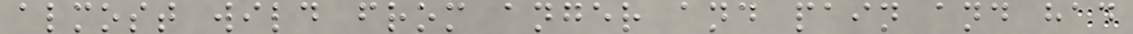almost wild from anger and pain and had
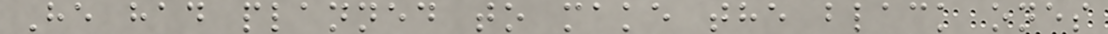He had planned to make the black ones
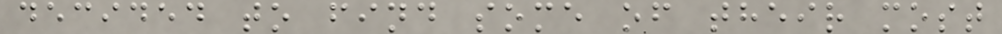decided to find some of their most
